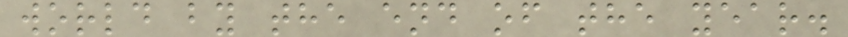world by the end of the year.
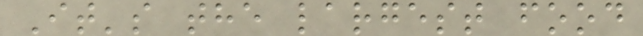It's the largest food
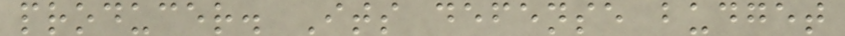producer. Its defense budget
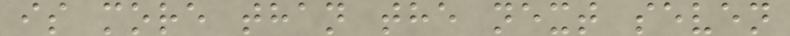is more than the next seven
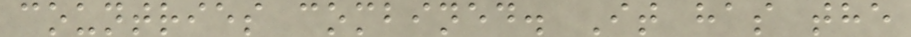countries combined. It has the
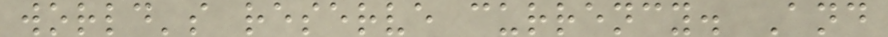world's reserve currency. And
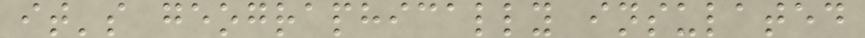it's geographically insulated
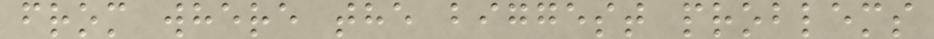from where the biggest problems
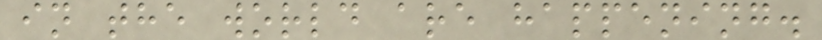in the world are happening.
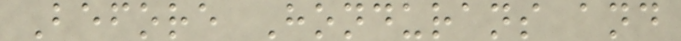Before Hondurans and
